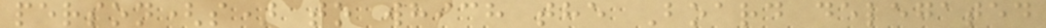person(s) to which the Board delegated
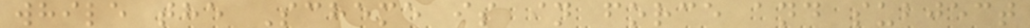while the Scheme is in force and subject
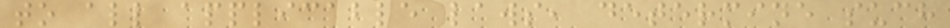to all applicable laws, determine such
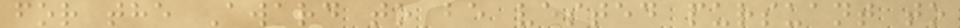for the Award to be vested pursuant to
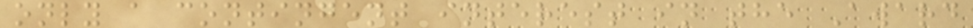only a contingent interest in the Award
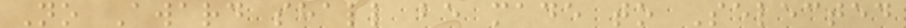No Award shall be made to Selected
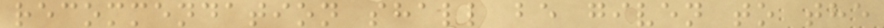recommendation shall be given to the
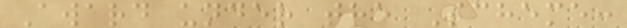Award under the Scheme:
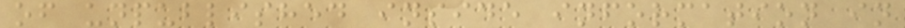of unpublished inside information in
